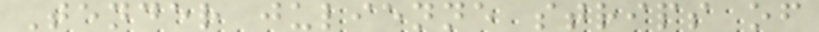Tender julienne strips of
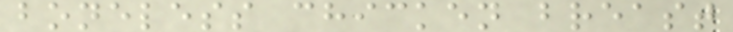boneless chicken breast
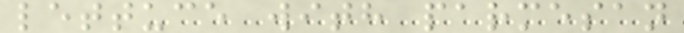lettuce with parmesan
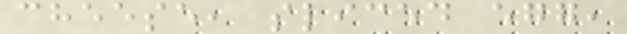cheese, sliced egg,
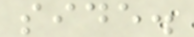side.
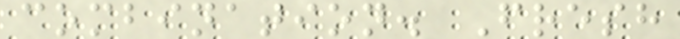combination. Fresh
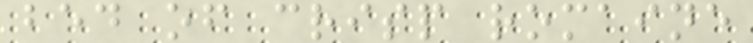bed of crisp romaine
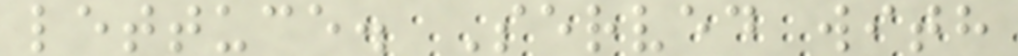lettuce. Served with
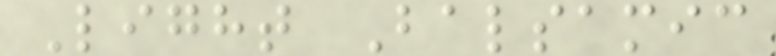Light Balsamic
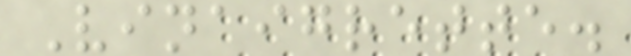Vinaigrette.
